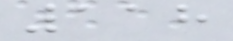118
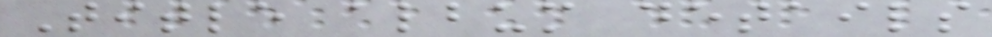Title album details
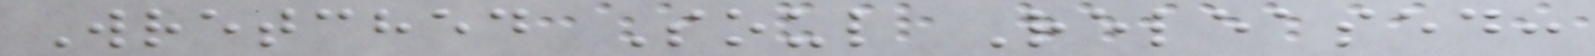Wretched Soul Released:
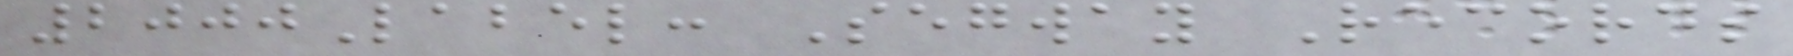2000Label: Segway Records
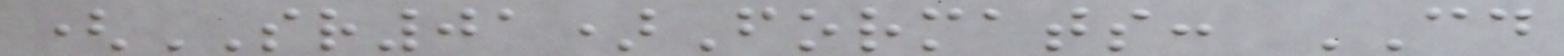(SR01)Formats: CD
